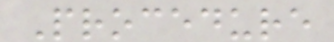Procedure
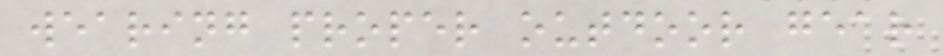wearing proper outdoor gear
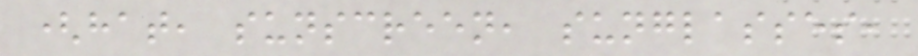(hat, sunscreen, sunglasses,
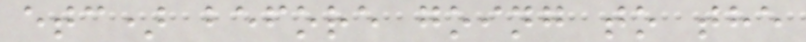etc) before going to the
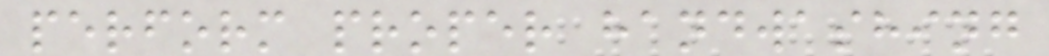perform proper handwashing
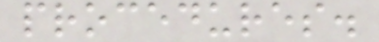procedures.
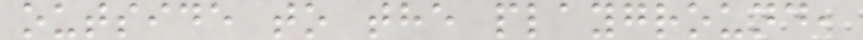outside to the playground,
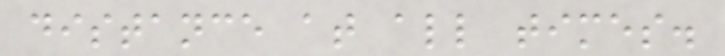distance at all times.
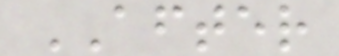AFTER
